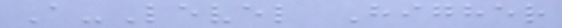A-Level Higher
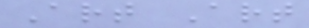Art Art
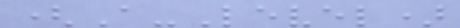(A-Level)
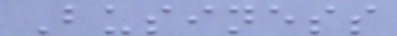Business
